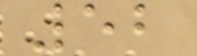52
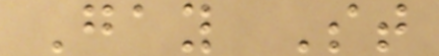Gay St
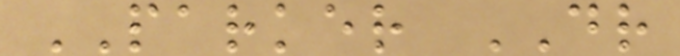PARKER DR
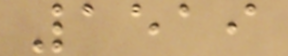1519
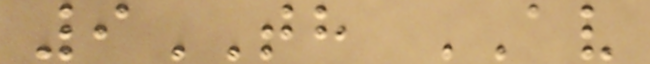9TH AV
